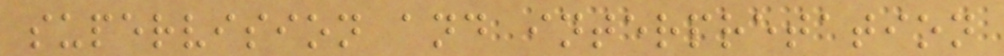supervision and interpretation
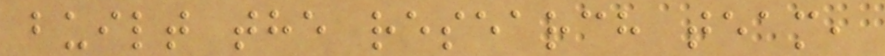built the research team,
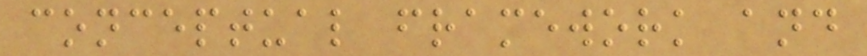conceptual framework and
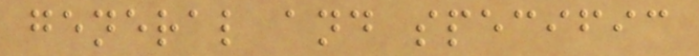general and specific
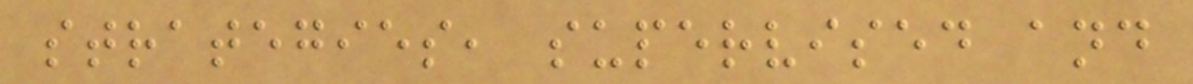strategies, supervised and
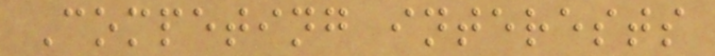Competing interests
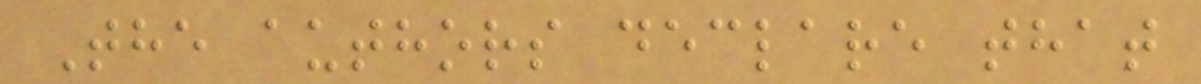The authors declare that
